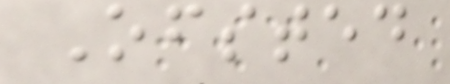Ofsted
